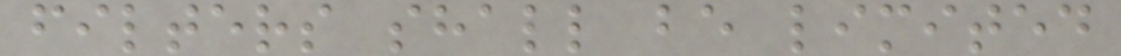filters shall be limited
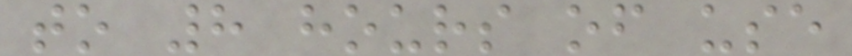to 8 hours of use
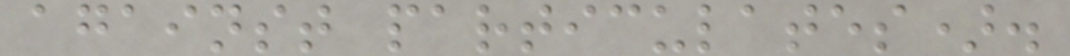against particulates).
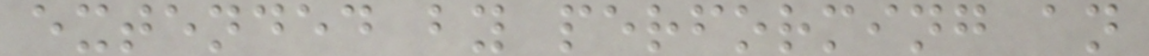extended by performing an
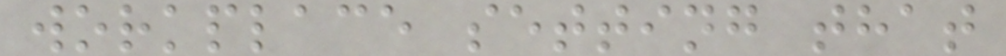workplace setting that
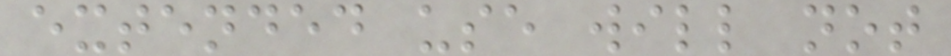extended use will not
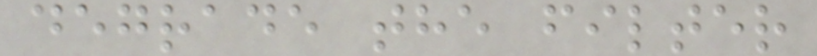degrade the filter
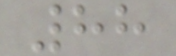88
